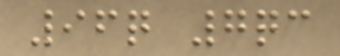96q 7qc
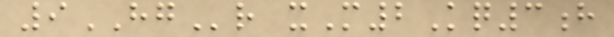9HGr xM2Kq3h
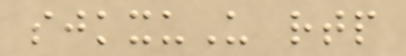sjkxuU rtp
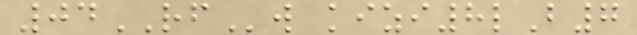04RFw kizi8lB7
